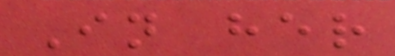In her
